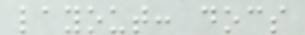layout: docs
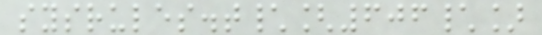sysrules.t\[606\]
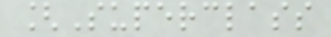[Superclass
